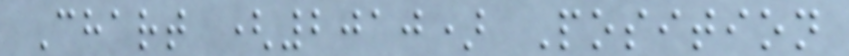Chart (2010) Position
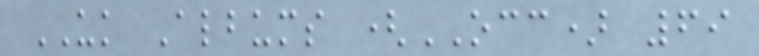UK Albums (OCC) 69
